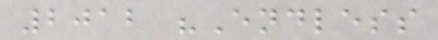2012 "Endless
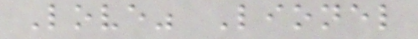Love" Lionel
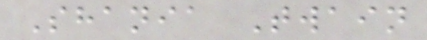Shania Twain
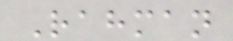Rahman
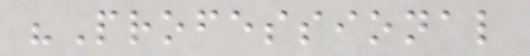"Professional
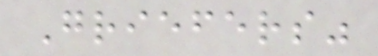Griefers"
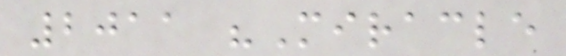2011 "Miracle
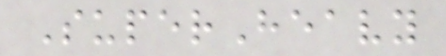SuperHeavy
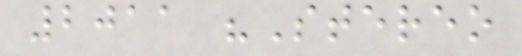2011 "Stereo
